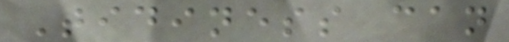Tidiness can
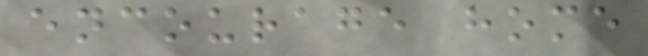encourage home
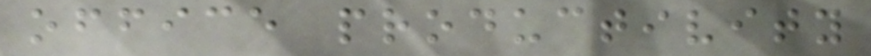office productivity
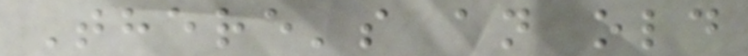There's an old
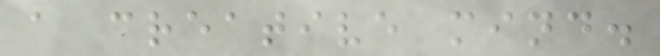a creative mind.
